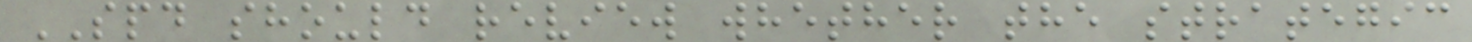SPD should review whether the strategic
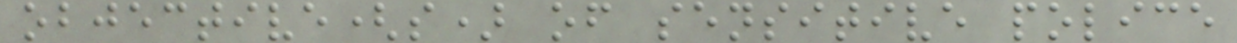objective(s) of sensitive police
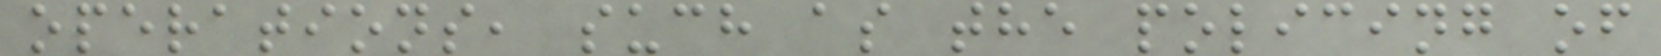operations, such as the policing of
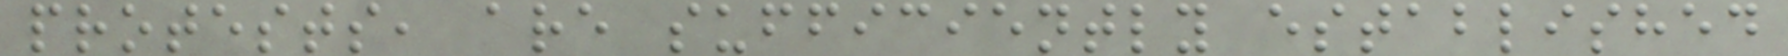protests, are sufficiently established
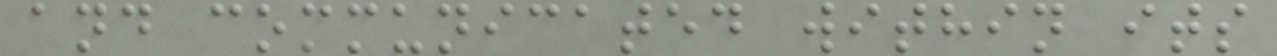and communicated within its
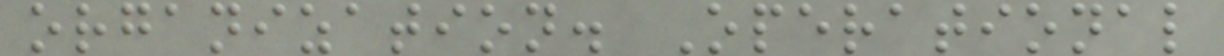organization. Operational
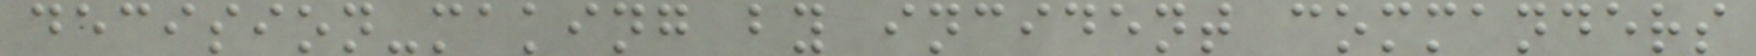decision-making by incident commanders
